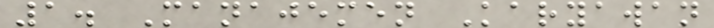1. Manajemen Karyawan
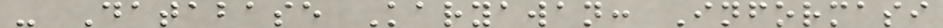- Database Karyawan: Informasi
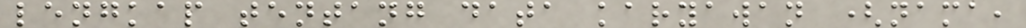lengkap tentang data karyawan (nama,
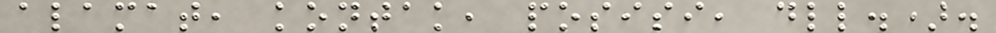alamat, kontak, posisi, dll.).
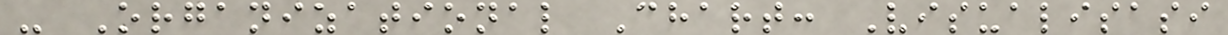- Organizational Chart: Visualisasi
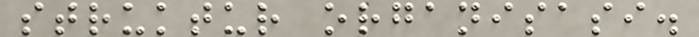struktur organisasi.
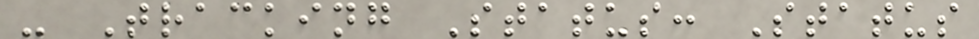- Tracking Status: Status
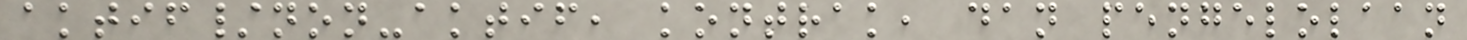aktif/non-aktif, kontrak, dan pengelolaan
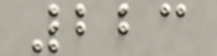223
